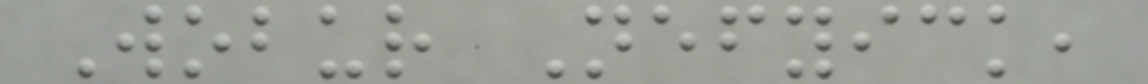Wobur Nefyick,
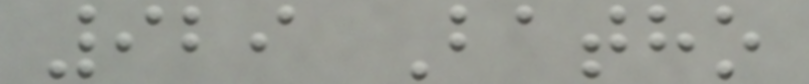929 Batho
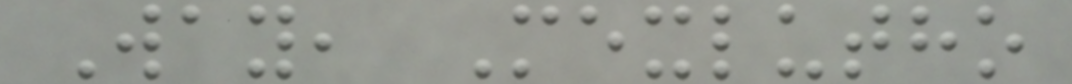Way, Mexlutho
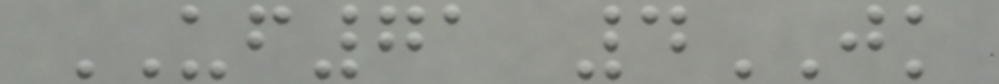UF71 4JK
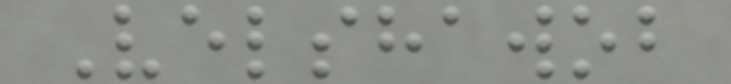Velshawob
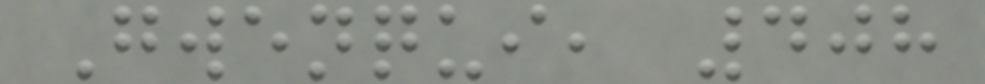Gwenqui, 408
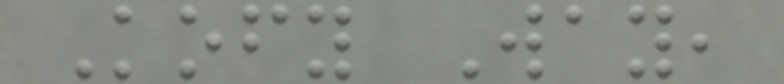Kofy Way,
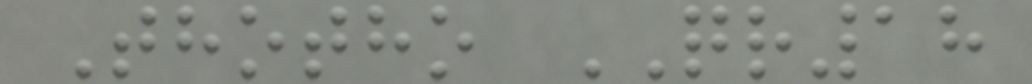Thotho QR18
